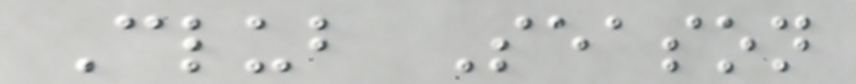Club Season
